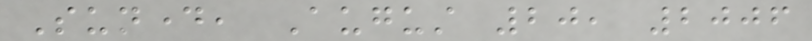Sunday, August 20, 2006
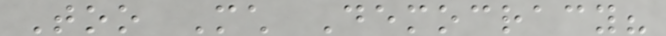Too Much Democracy?
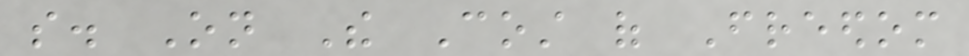so. On The Cost of Freedom
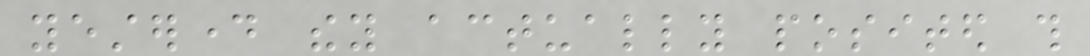yesterday they actually posited this
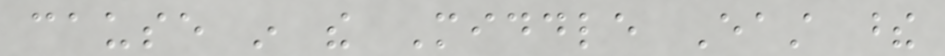cause in the Middle East these
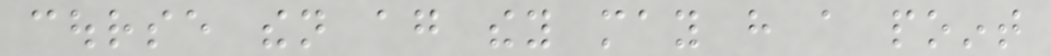course then again they may have a point
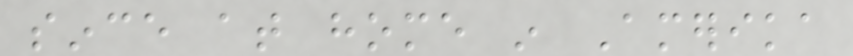since at home in Amerika
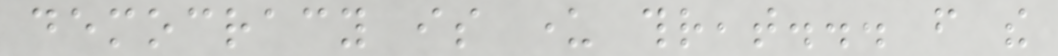democracy is under threat... from the
